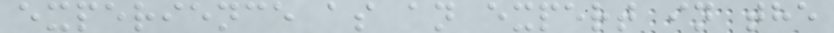experience as an expert in the
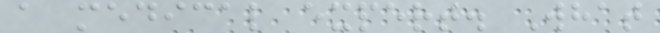a medical expert. What
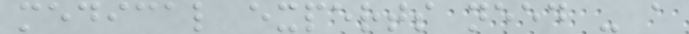medical experts need - a
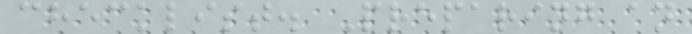checklist. Preparing an
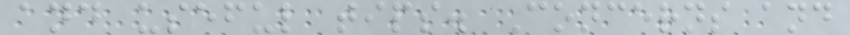and useful tips. Concerns and
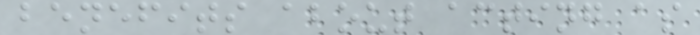benefits about acting as
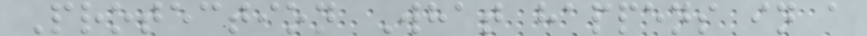Protection What happens in a
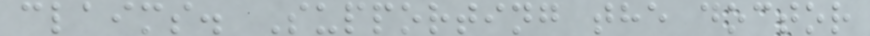claims. Supporting the doctor
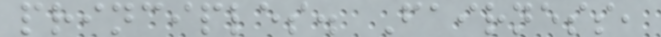principles. Fairness,
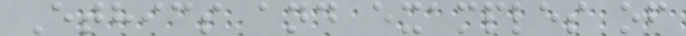Ethics and examples of
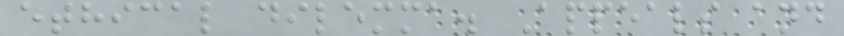ethical dilemma. Appeals and
